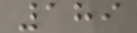189
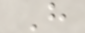H
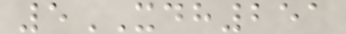5XDH251
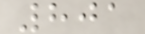801
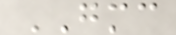GMC
